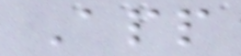App
